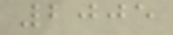2005
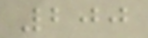200
